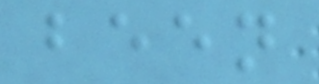been
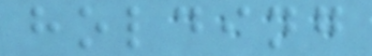holding
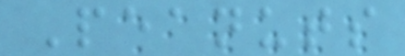Peanuts
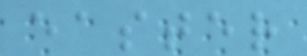easter
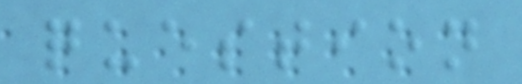question
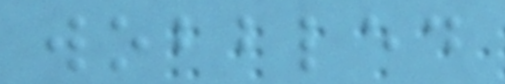wobbled
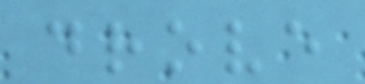drove
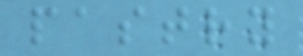pastry
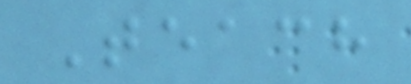Teach
